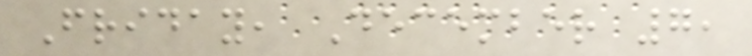Friday, December 7,
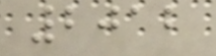2012
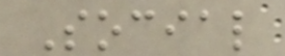Social
